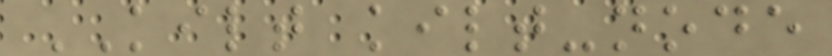KILT kilt-node
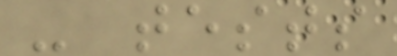- tests
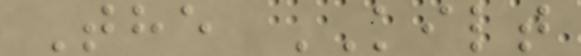The KILT
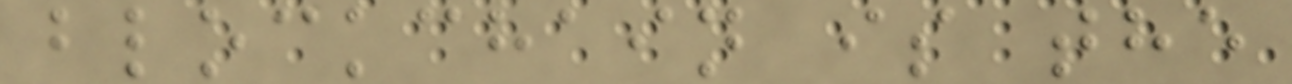blockchain is the
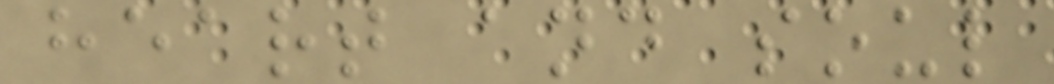heart and soul
